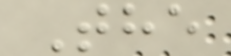The
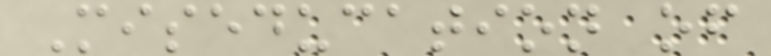Miseducation of
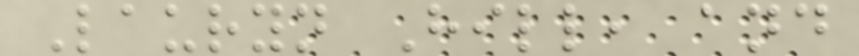Lauryn Hill, and
